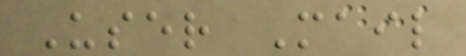User Mail
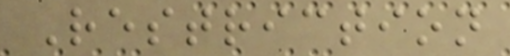Restriction
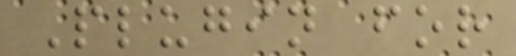Plugin for
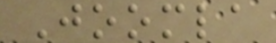Joomla
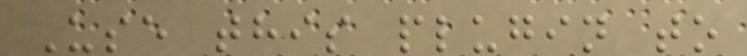Use this plugin to
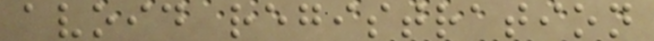avoid registration
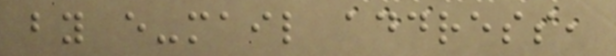by e-mail address,
